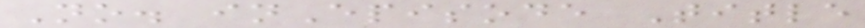No. inEpisode Title
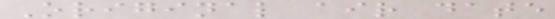Original air date
